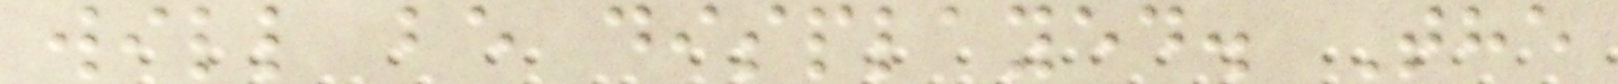will be displayed. The
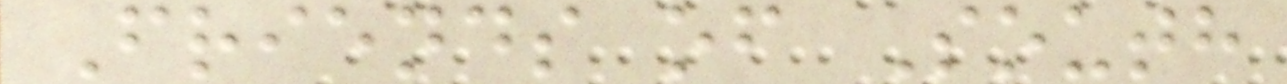Friends of South
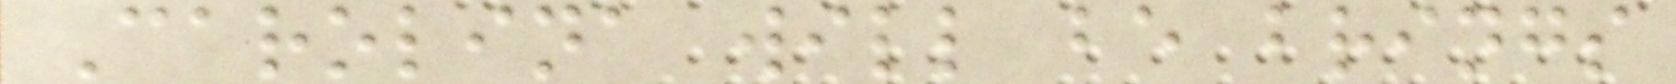Carolina will be brings
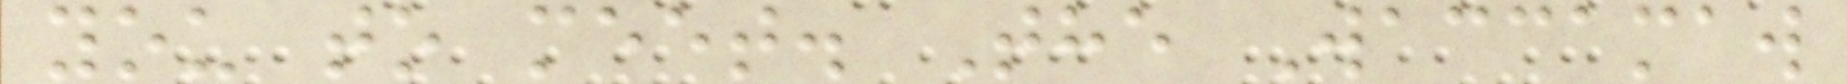you to meet. The Waccamaw
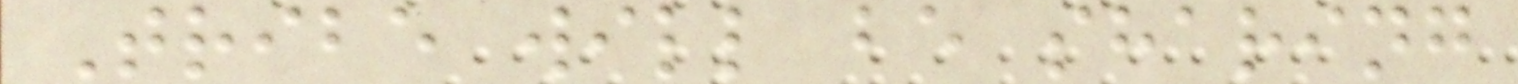Tribe will be sharing
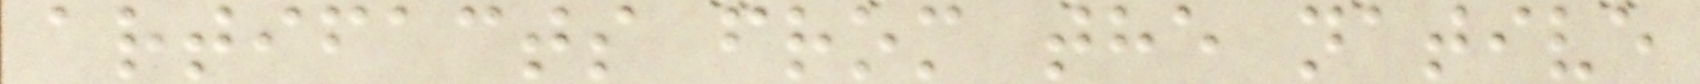artifacts from the native
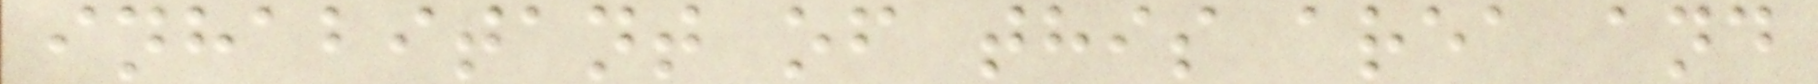inhabitant of this area and
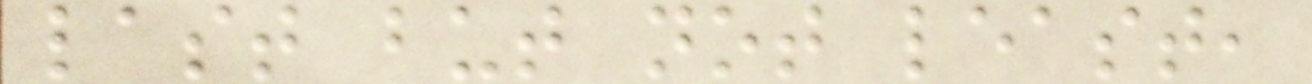last but not least,
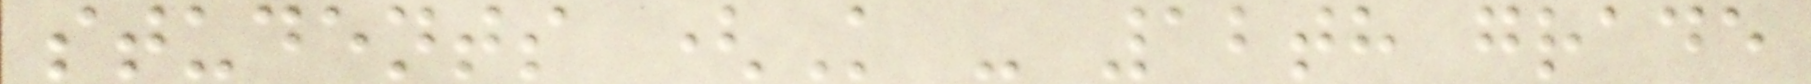students (K - 12th grade
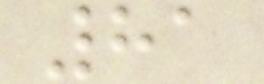81
